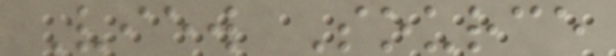View Source
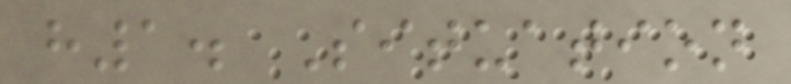h1. Situation
